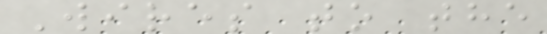Wires to the
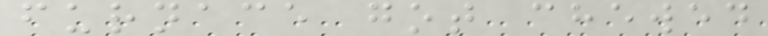furnace got chewed
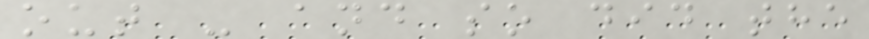out - and so did the
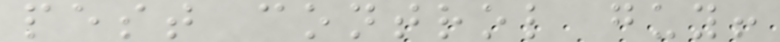pest control guy!
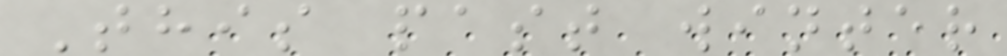This past winter
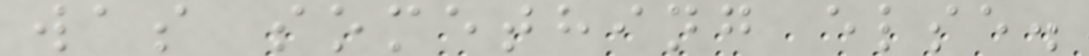was something else.
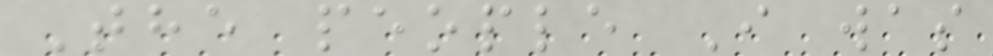The people I was
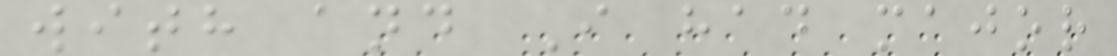with and I had major
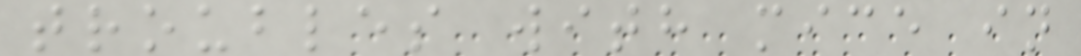troubles with mice in
